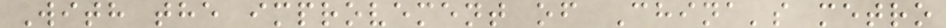With the improvement of China's metro
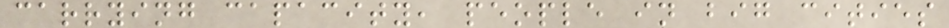carrying capacity, people in big cities
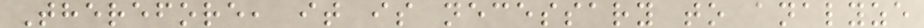Therefore, it is necessary to analyze
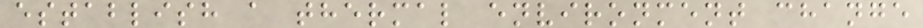establish a thermal environment change
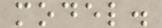model.
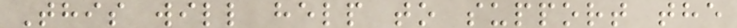This will help to support the
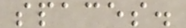spaces.
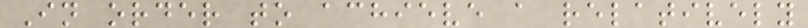In order to achieve a relatively
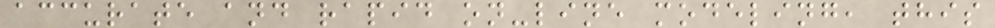accurate and rapid on-line modeling, this
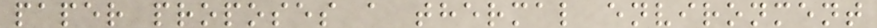paper proposes a thermal environment
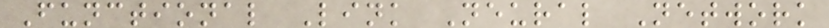Functional Link Neural Network
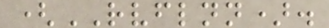(RVFLNN).
